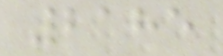2185
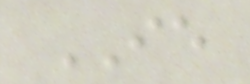IE
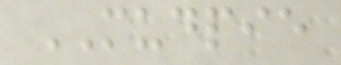MUDPIE
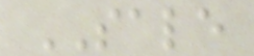SALE
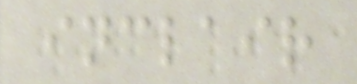inclair
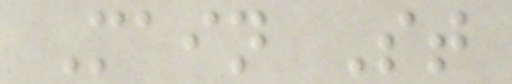Main St
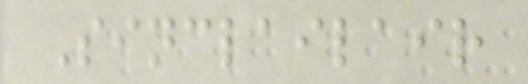Sinclailair
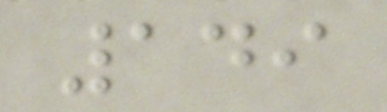149
